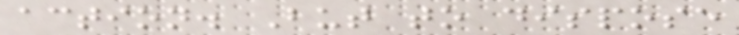action. But to dispose
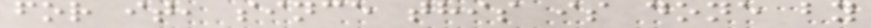for it, since this is done by
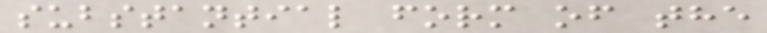substantial form of the
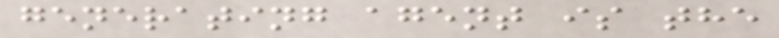generating agent is the
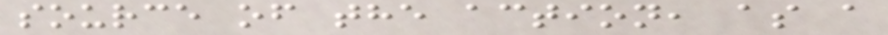source of the action, as a
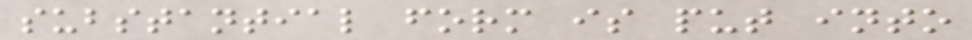substantial form is put into
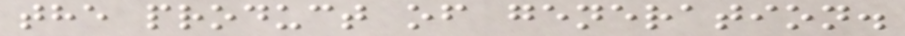the product of generation.
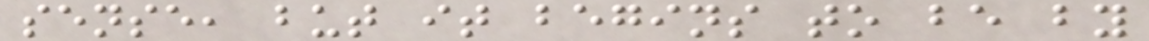sense, but it begins to be by
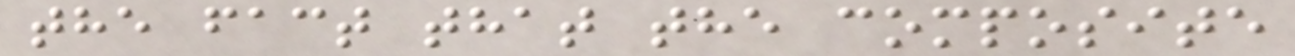the fact that the composite
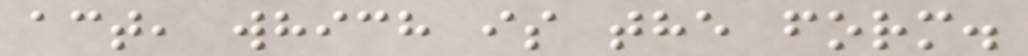act, which is the form.
